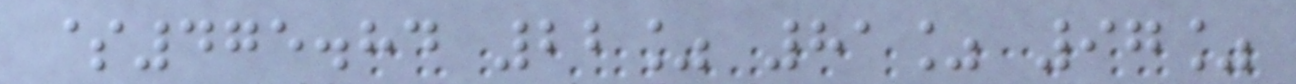$475.84 22% 81% 97%
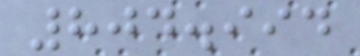804.994
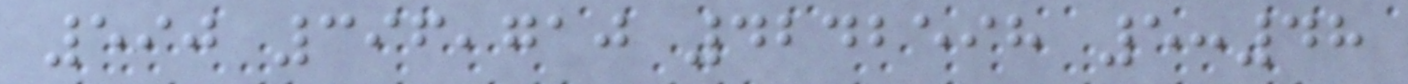590 396,710 4242598 5:48
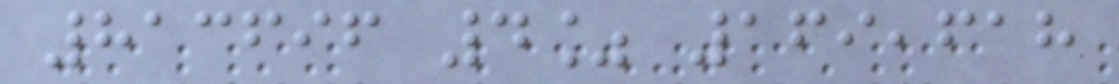813696 4% 169,618
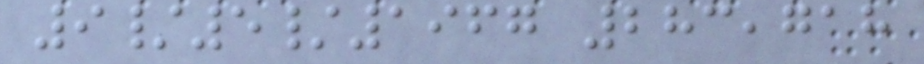9/5/1967 283,718
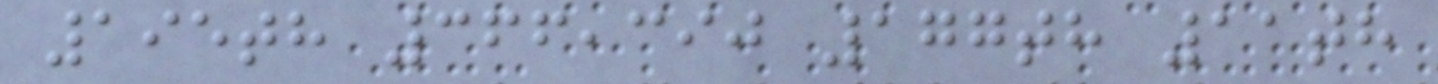195th 366,390 177th 11th
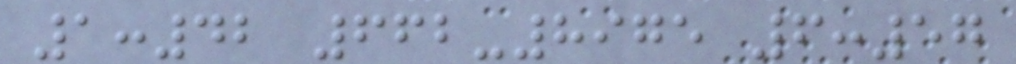1:42 662-8975 6:57
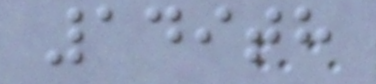149th
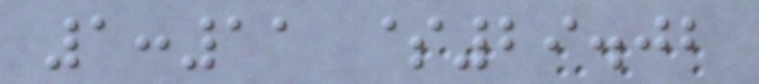1:11 $29.02
